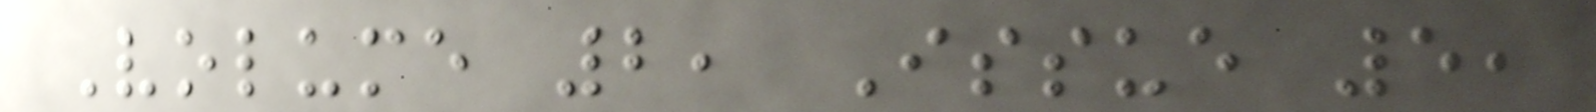Volume 2, Issue 5,
